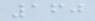160
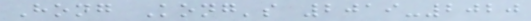Hong Kong's 2019-2020
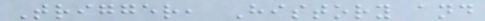Trigger, History and
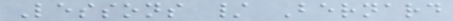Lessons / Bernard
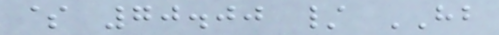$ 70.00 / HB
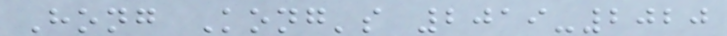Hong Kong's 2019-2020
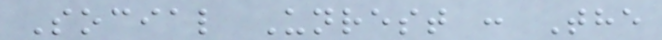Social Unrest : The
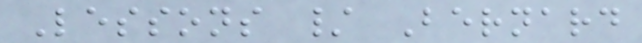Lessons / Bernard
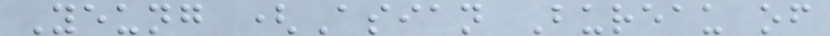Yeung (Asian Bureau of
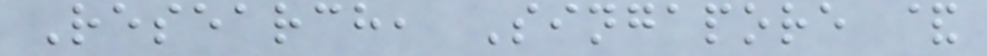Research, Singapore &
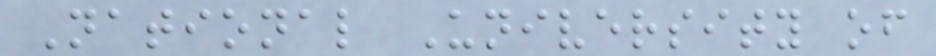National University of
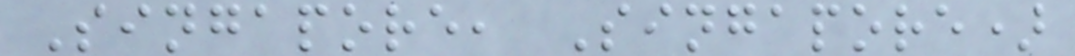Singapore, Singapore)
